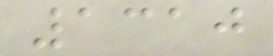1310
